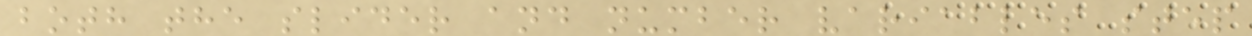both the slider and number variables step
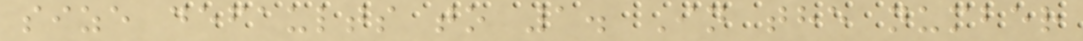size defaults to 1. In the number
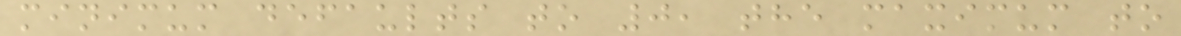minimum defaults to 0, the maximum to
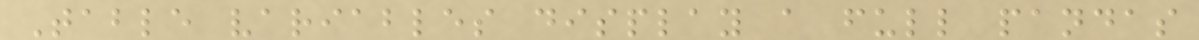Table variables display a full pandas
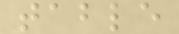table
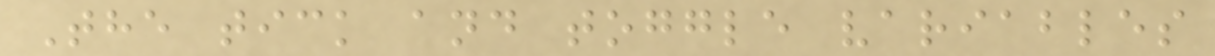The tick and toggle variables
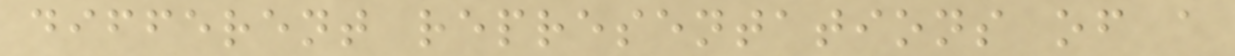different representations of a
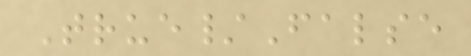True/False
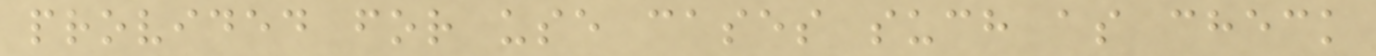provided for use cases such as check
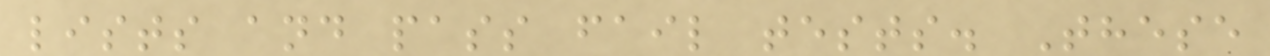lists and pass fail tests. These
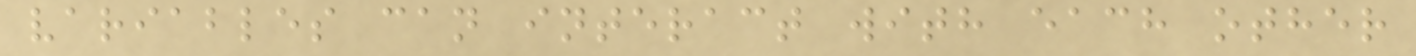variables can interact with each other
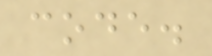code.
